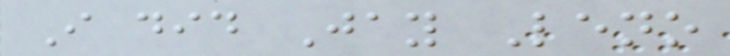I did Jay Leno
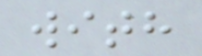with
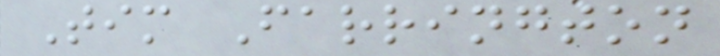Tim Farrington
